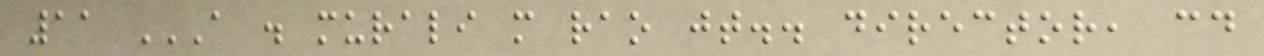11 A . MURALI M RAO JT.. DIRECTOR, CD
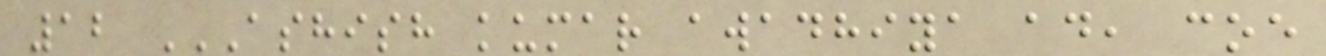12 ASHISH KUMAR AWADHIYA AD, COE
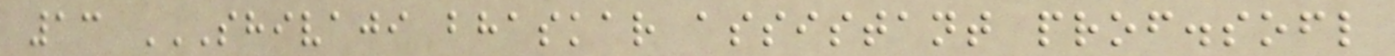13 SHIVAJI BHASKAR ASSISTANT PROF.SOFL
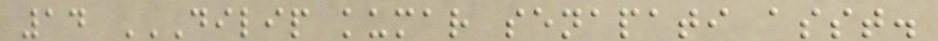14 DILIP KUMAR SENAPATI ASST.
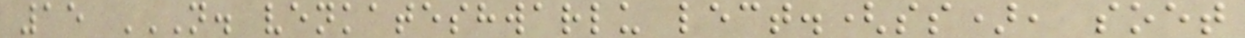15 N. VENKATESHWARLU LECT.(SS), SOET
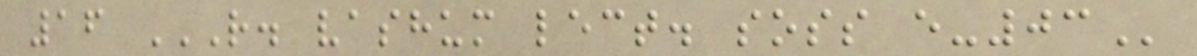16 R. VASHUM LECT. SOSS E-03
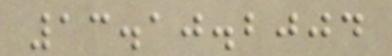13.10.2004
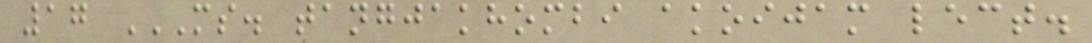17 MS. TANGJAKHOMBI AKOIJAM LECT.
